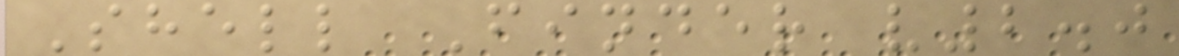Shell Finder v2.0
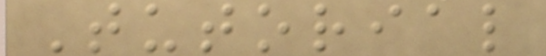Tutorial
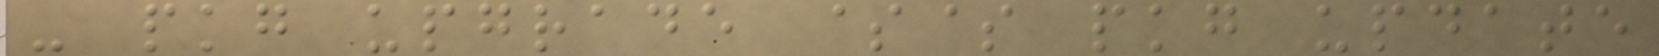- pkg upgrade $$ pkg update
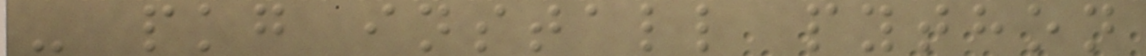- pkg install python
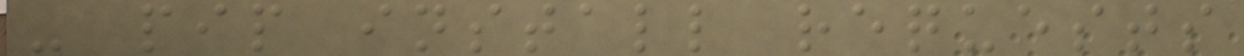- pip install requests
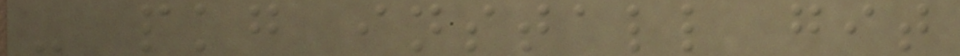- pkg install git
